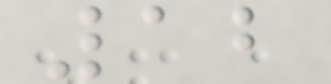12
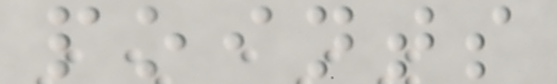points
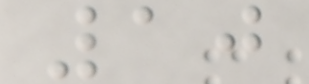10
